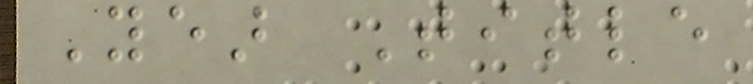Year Title
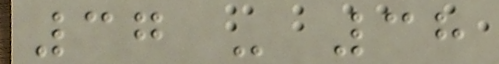37 - 38
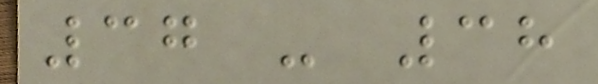37 - 38
